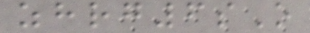zhrg6sO
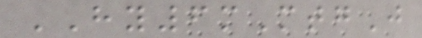HY6mMtgJ
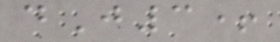dJ3+
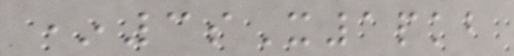*3sX1pkb
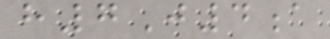h7J4a
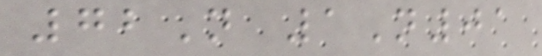72N 1N01
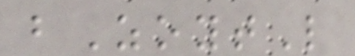bZoytL
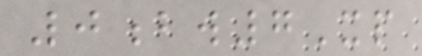0bw7Xp
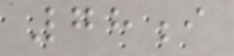78i
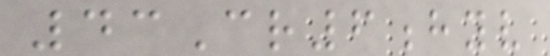43Cr6hyv
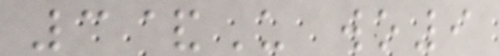3&U wo9
